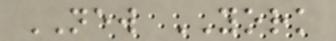NEW YORK
